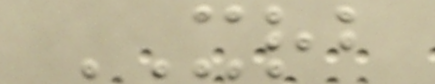XRB
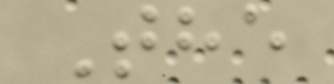The
